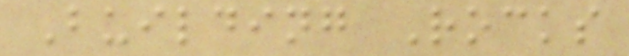Building Rocks
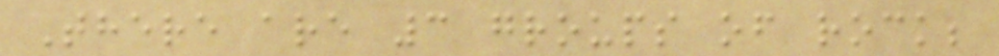There are 3 groups of rock;
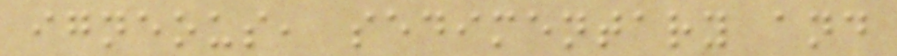igneous, sedimentary and
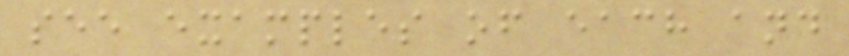see examples of each and
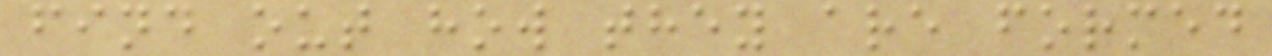find out how they are formed
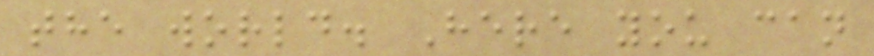the world. Here you can
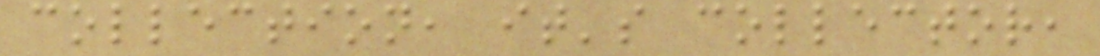collection, it's collector,
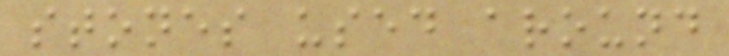stones used around
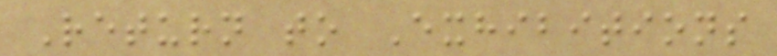Return to Exhibitions
